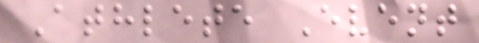Athlete Event
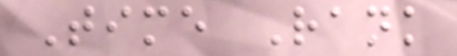Time Rank
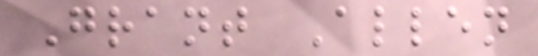Grant Allen
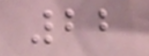22
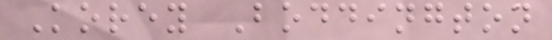Korey Boddington
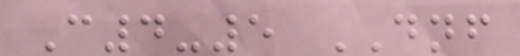C4-5 DNF
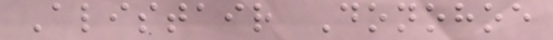Alistair Donohoe
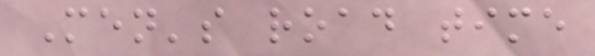Men's road time
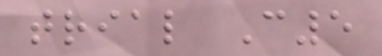trial C5
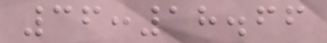36:18.66
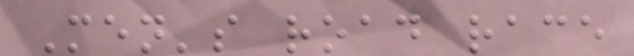Men's road race
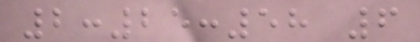2:25:58 6
